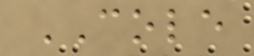COLE
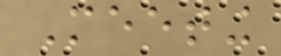Meeting
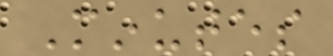Minutes
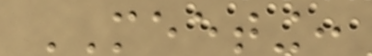MEETING:
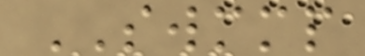SWMMP
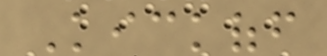Kickoff
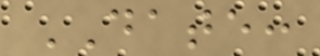DATE:
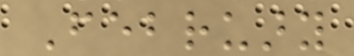February
